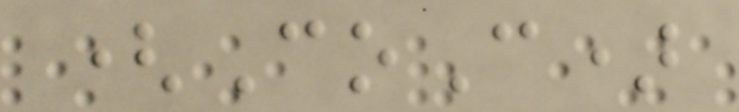(CoC)
